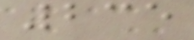235
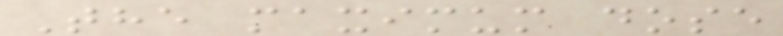The maximum dose
